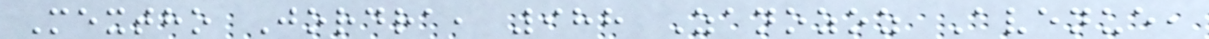Mextho Jordra, 988 Zanozoz Avenue,
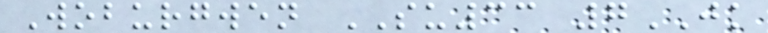Woburgwen SU33 7JK
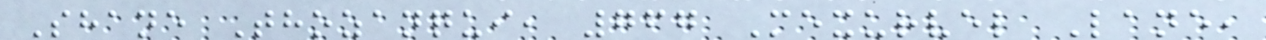Shane Thozanqui, 767 Mexurvel Lane,
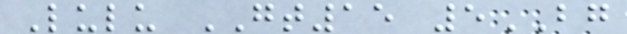Lulu GT15 5BG
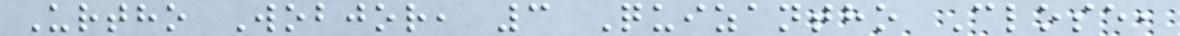Urtho Wobjor, 3 Quizantho Close,
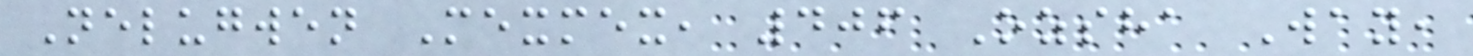Nelugwen Mexmex, 406 Ozsha Way,
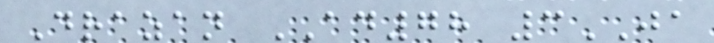Drazan AD78 3JA
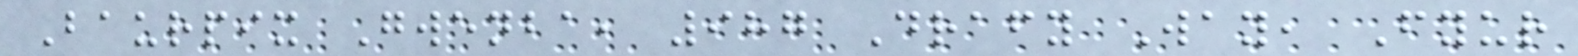Baurpix Gwenba, 987 Drafy Way, Fyur
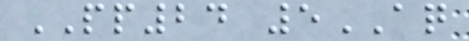PP24 5AQ
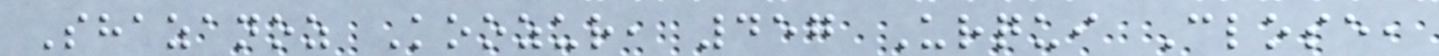Shazanoz Koozur, 457 Urqui Close,
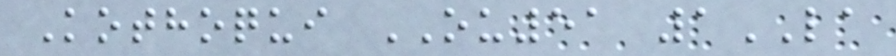Kothoqui OU51 1LA
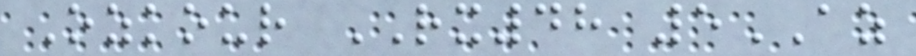Ozkour RX48 5AZ
